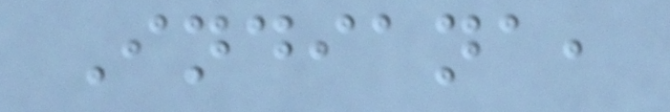Indiana,
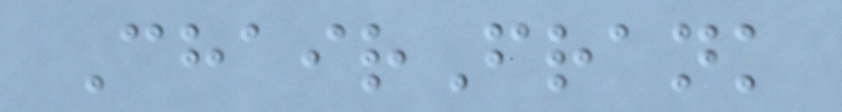ChairFrank
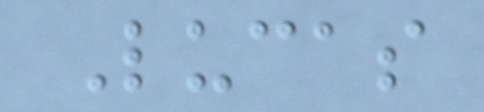Lucas
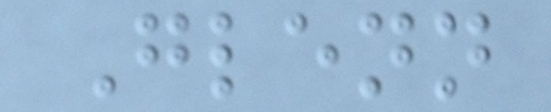Glenn
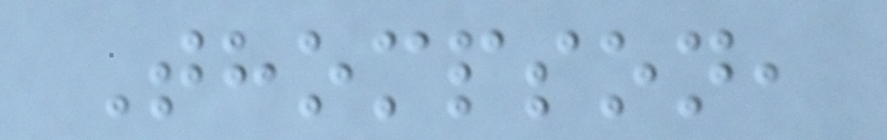Thompson,
